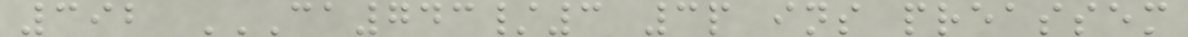392 CA743/3 3P INS PREASSEM
